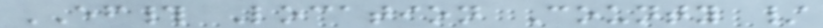EF# Location County /
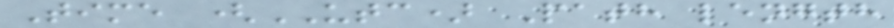Time (UTC) Path length
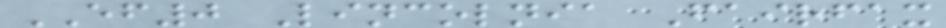EF0 Lincolnia Fairfax
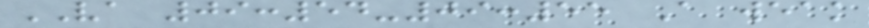VA 09:54-09:55 A weak
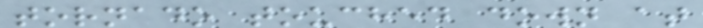tornado touched down at
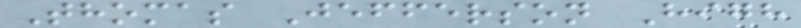Thomas Jefferson High
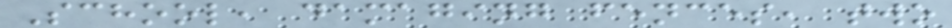School, damaging fences, two
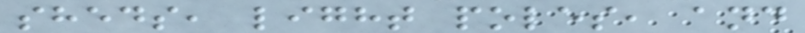sheds, light poles, and
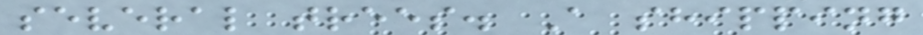several trees. A shipping
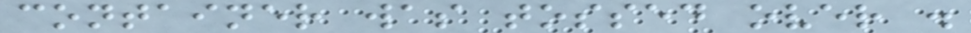container was tossed over .
